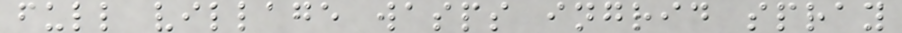full village wasps ingrid spray
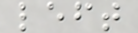left
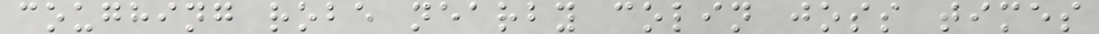coughing robe nearby colin joss times
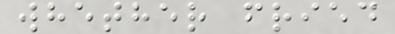whether fried
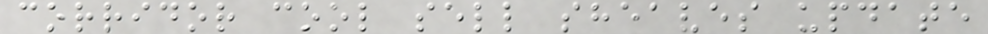corridor cool sell sheaves update
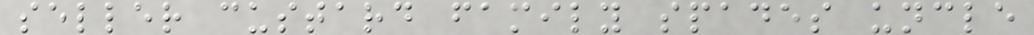seller custard family spades uncle
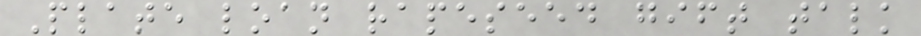Plate loan rapeseed gift talk
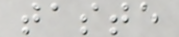taste
